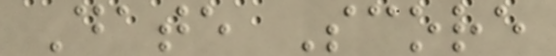Date Score
